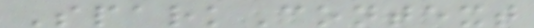SparkContext
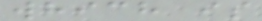which is
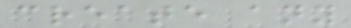create any
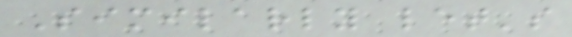Similarly let's
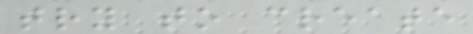try to create
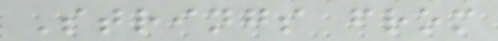Strings from
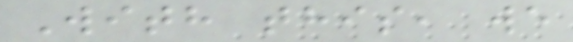With this, we
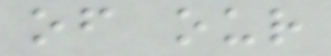of our
